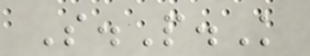S.P.K
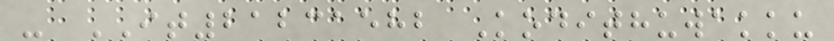- IT21231582 Kodithuwakku
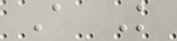A K
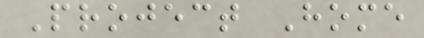Project Home
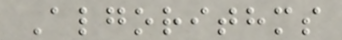Algorithms
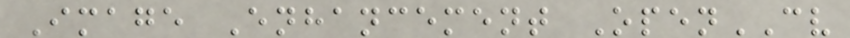Image Enhancement OpenCV
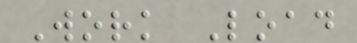Work Load
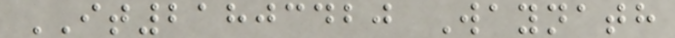IT21803420 Waynath
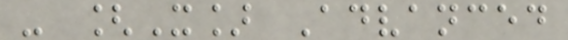- [X] Advanced
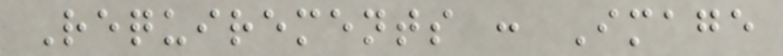Requirements : Image
